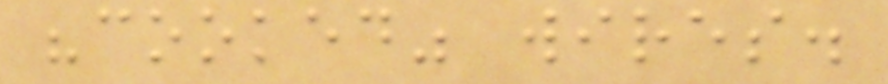"cooked" wires.
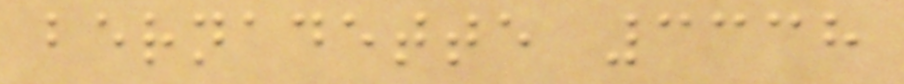bernadette 3338
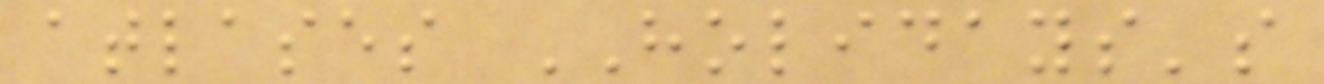atlases HOLIDAYS's
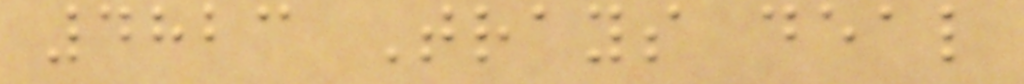4823 Trays deal
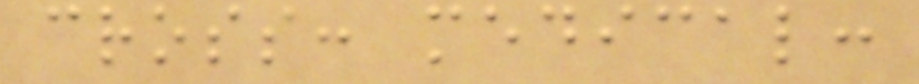cross: medical:
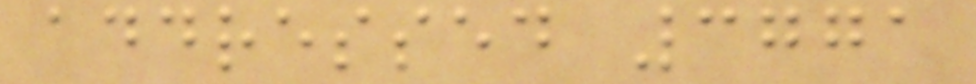addressed 3771
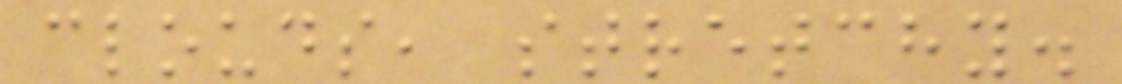clouds, stretchy.
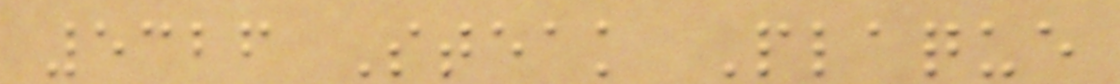5326 Steak Plaque
